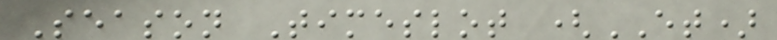Season Timeslot (ET)
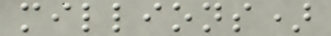millions)
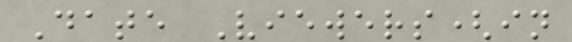Date Viewers(in
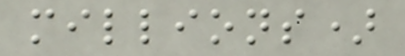millions)
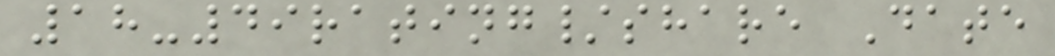18-49rating/share Date
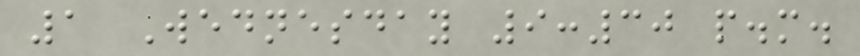1 Wednesday 9:30 p.m.
